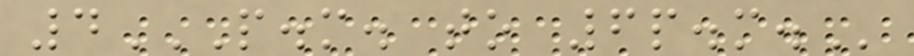4P.M. TO 6P.M.
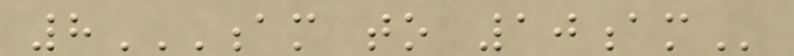8AM TO 10AM
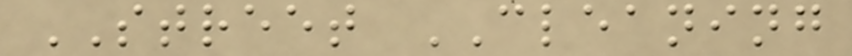STREET CLEANING
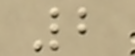2
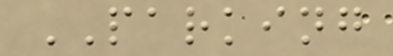PARKING
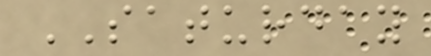SATURDAY
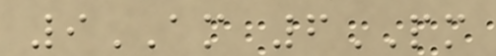9AM 6PM
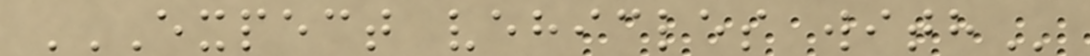EXPECT VEHICLES WITH
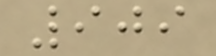909
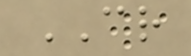CR
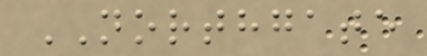NORTHGATE
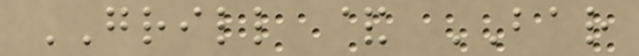GRILL & BAR
